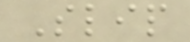Slip
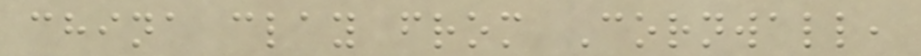china clay from Cornwall,
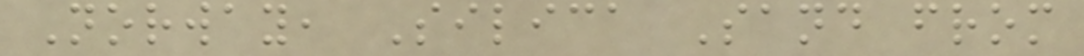Norway, Silica Sand from
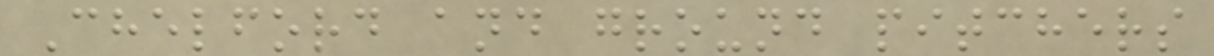Chelford and ground pitchers
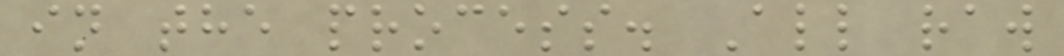in the process. All raw
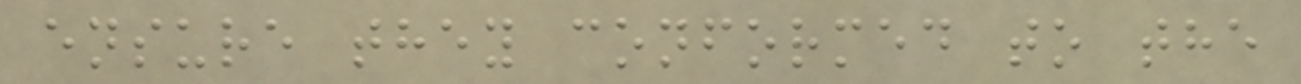ensure they conformed to the
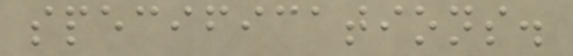specifications.
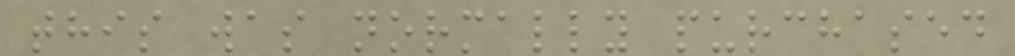this was normally purchased
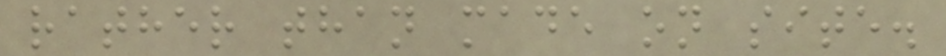rather than made on site.
